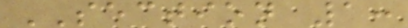SECTION 1:
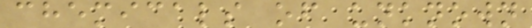chemicals of unknown
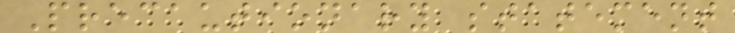Precautionary statement
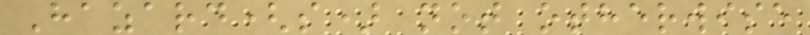Hazard(s) not otherwise
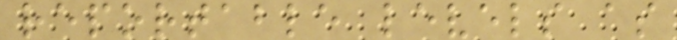reportable levels as
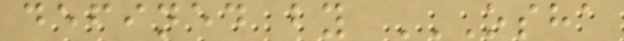defined by OSHA
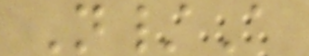N/A
